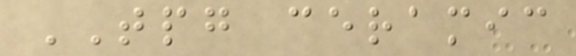TPG ceramic
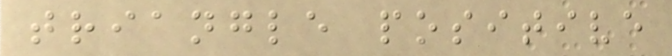triangle positive
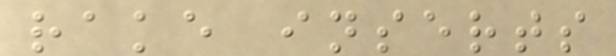rake inserts
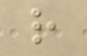r
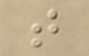t
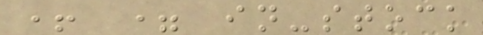+ = in-stock
